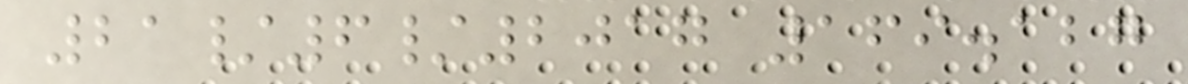21/6/2017 169.127
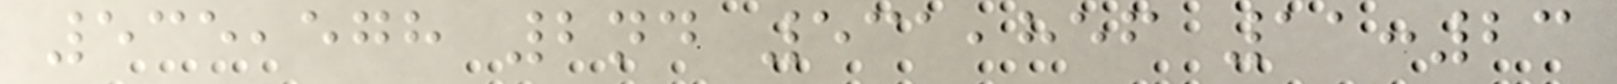535,578 2nd 531,856 11:23
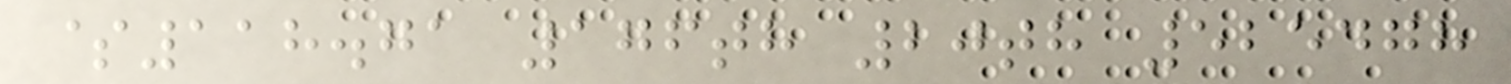$118.71 176th 20th 525478
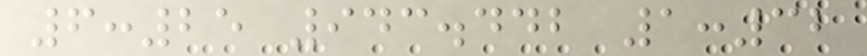6:25 943.442 1:32
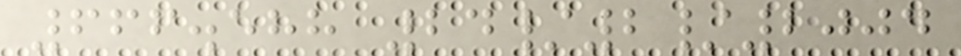666.588 24/2/2004
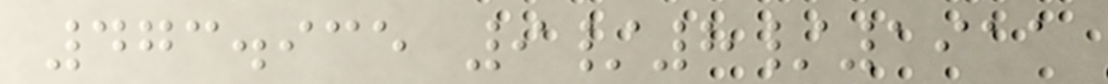473.935 9/8/1911
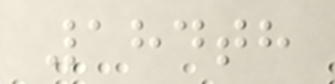184th
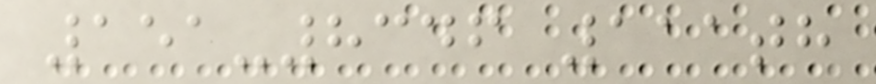151-8346 111th
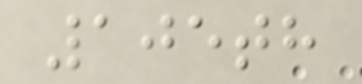105th
